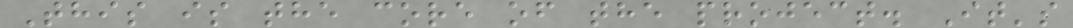This is the core of the project. It's
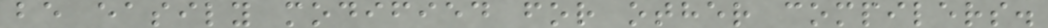be easily modified for other compilers.
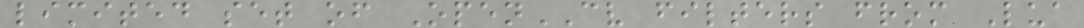limited set of OpenCV filters from Lua
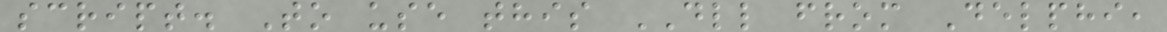script. To use this DLL from Delphi,
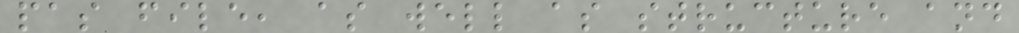pas file, as well as structure and
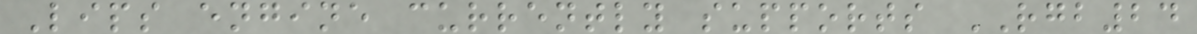Lips engine currently supports RGB24
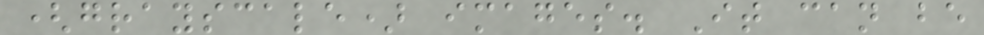(grayscale) images. It can be
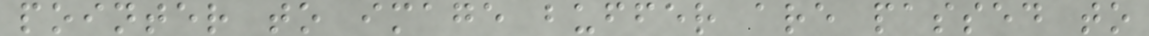pointer to image buffer are passed to
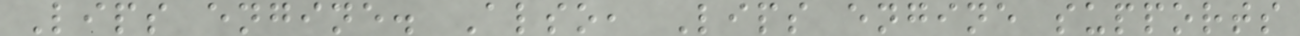Lips engine. Also, Lips engine supports
